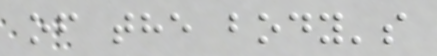of the body's
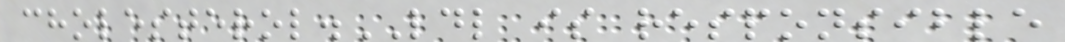cholesterol.LDL is responsible
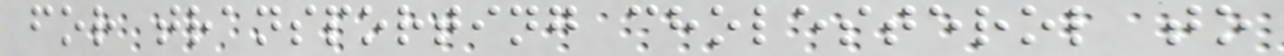for transporting cholesterol to
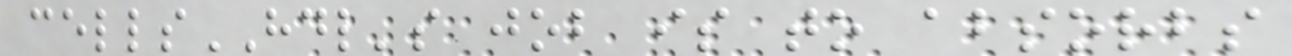cellsHDL's job is to absorbs
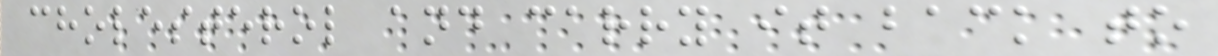cholesterol and carry it back to
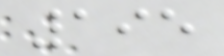195
